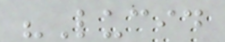"Lucid
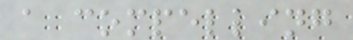a compelling
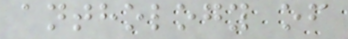anthology of
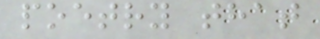poetry that
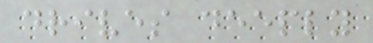drives deeply
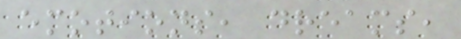emotions, dreams,
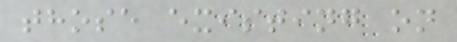those existing on
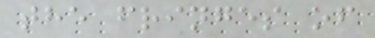the fringes of
